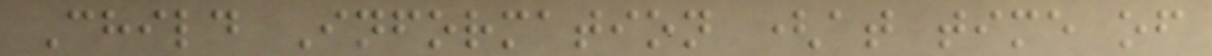Child Information (at time of
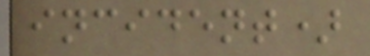incident)
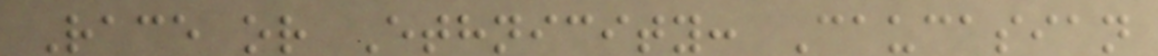Race or Ethnicity: Caucasian
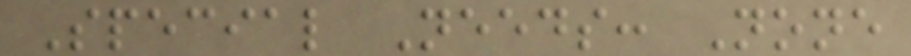Special Needs: None
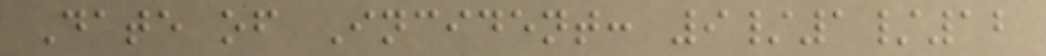Date of Incident: 9/1/12
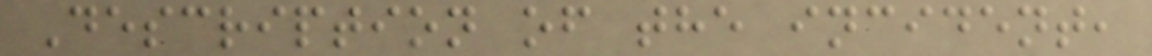Description of the incident,
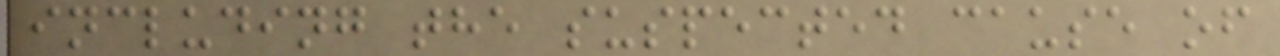including the suspected cause of
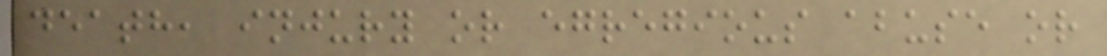death, injury or egregious abuse or
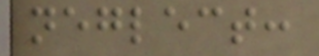neglect:
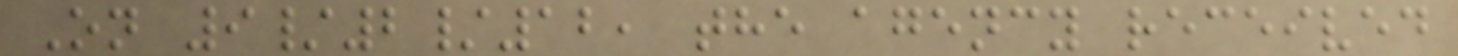On 9/2/12, the agency received
